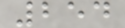254
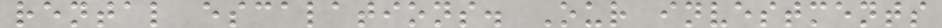rental escalations. Our investments
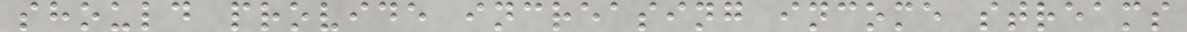should provide increasing income streams
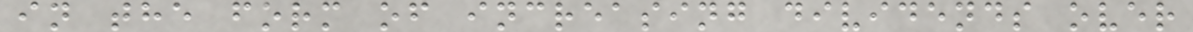in the form of increasing dividends over
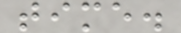time.
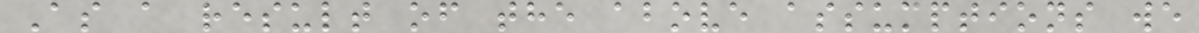As a result of the above assumptions we
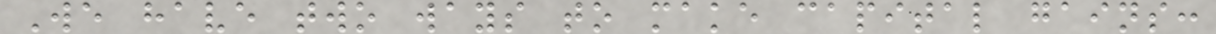We have two ways to make capital gains:
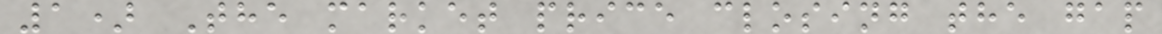1) The market price closing the gap
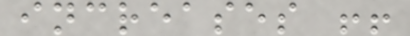increases !!
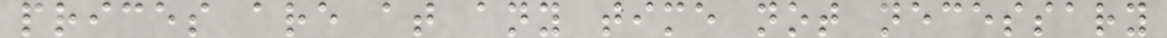prices are at any time not necessary
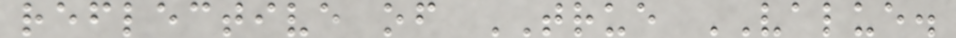reflective of TRUE VALUE.
